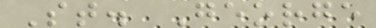St. George
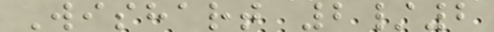Wishart 2/2
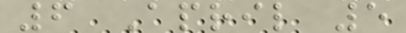6 April 5
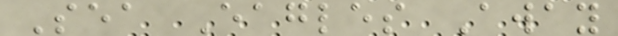Sea Eagles Away
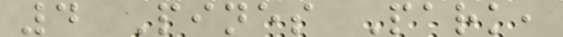4 Pines Park,
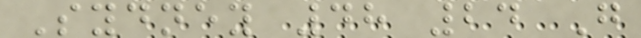Sydney 48 24 G
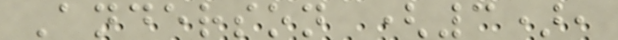Anderson (3),
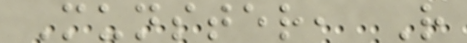Munster, R
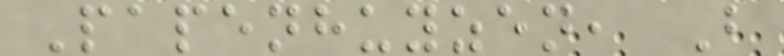Papenhuyzen, B
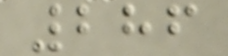286
